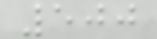500
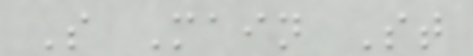S Main St
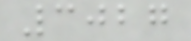3027
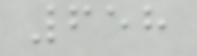658
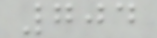704
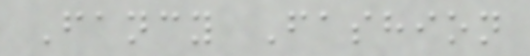Fancy Fashion
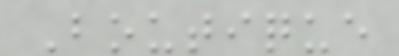Boutique
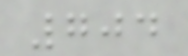704
